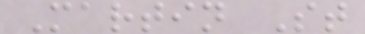Martin St
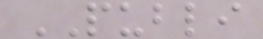PUBLI
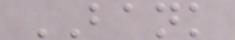BANK
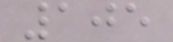105
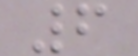6
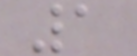1
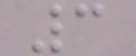3
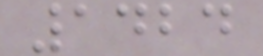1424
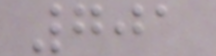701
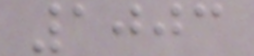1003
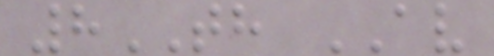8TH AV
